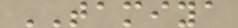TAMIYA
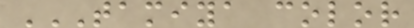TAMIYA COLOR
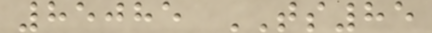85085 TS85
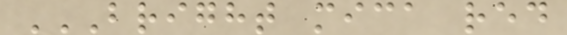BRIGHT MICA RED
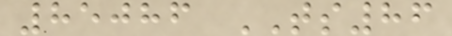85086 TS86
